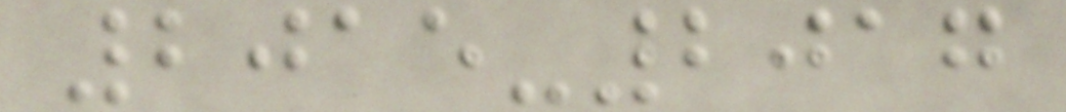2015-2017
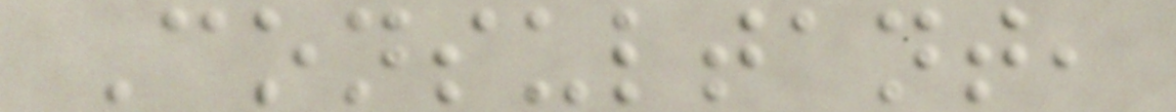Consultant,
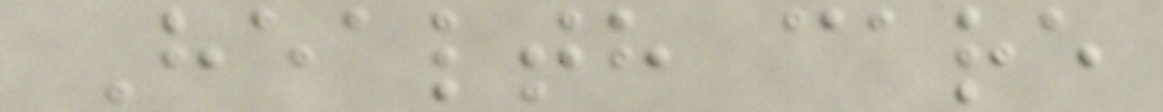Health care
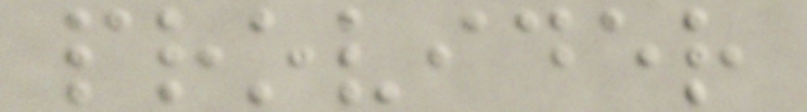provider
